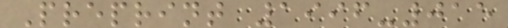Preprint 1996-015
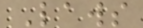Laws
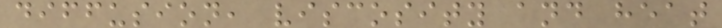diffusion, viscosity and heat
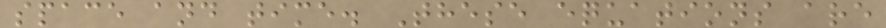space and time. These equations are
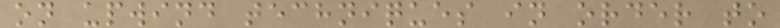on upwind techniques in order to
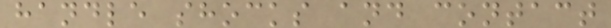handle shocks and contact
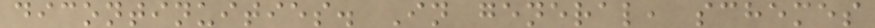dicontinuities. In general, schemes
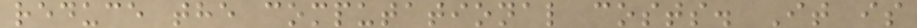reduce the computational costs. It is
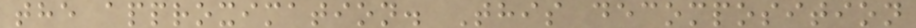the approximation. This decomposition
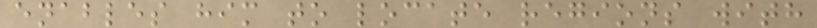enables him to locate regions with
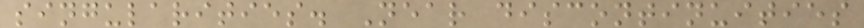singularities. Near discontinuities
